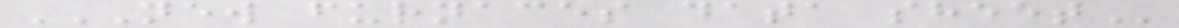NEW FURNACES DATA SHEET
